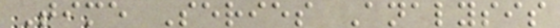Time Series Analysis
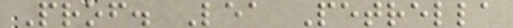Prof. Lea Petrella
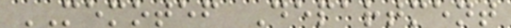MEMOTEF Department
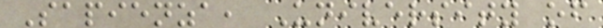Sapienza, University of
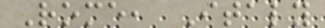Rome, Italy
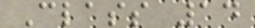Class 14
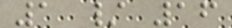1 / 16
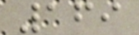169
